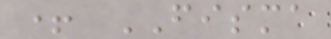+ FISMA
